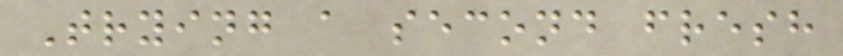Trying a second fresh
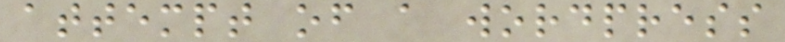attempt of a wordpress
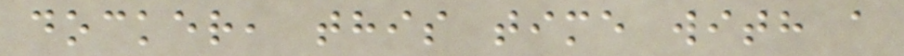docker, this time with a
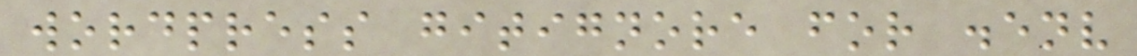wordpress gitignore for .env
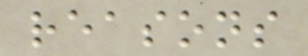reasons
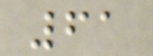61
